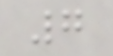7
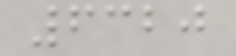6320
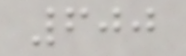600
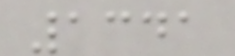1341
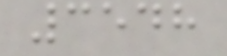3548
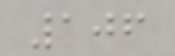106
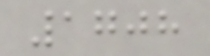1708
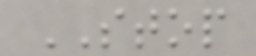STOP
